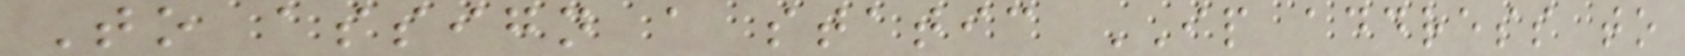To assign a static IP address to
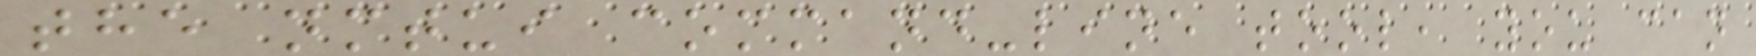the nmtui command-line tool, you can
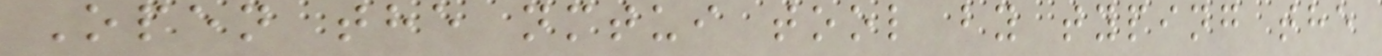Open the nmtui tool by typing the
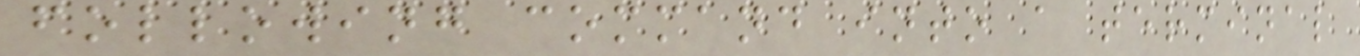following command into a terminal
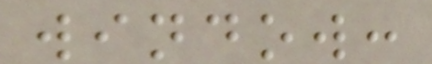window:
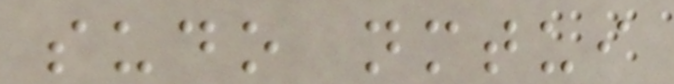sudo nmtui
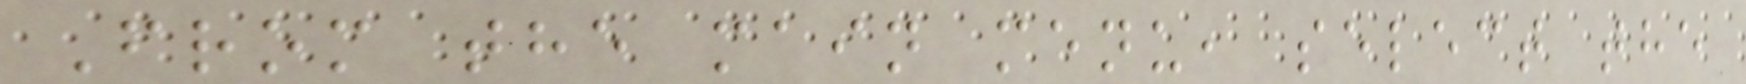From the main menu, select the
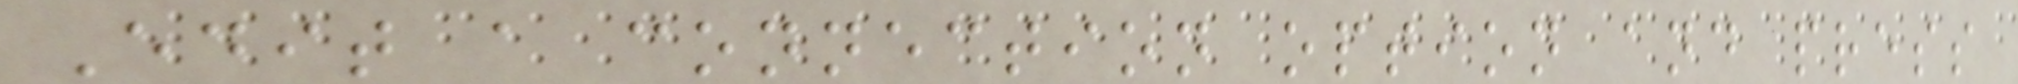Edit a connection option and press
